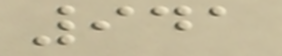941
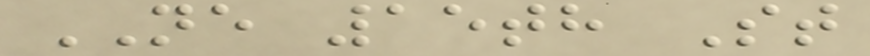NE 15th St
